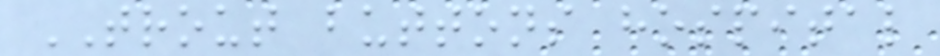TROUT buttons hospital
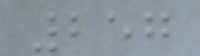257
